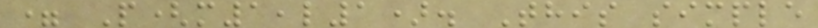= P(m1,l1). This simple
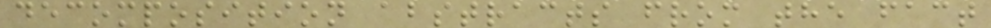decomposition abstracts from the fact
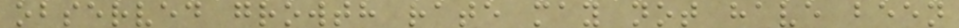observed growth rate may not have been
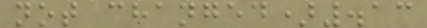not changed).13
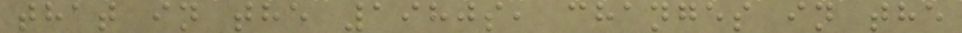that in the 1980s, changes in the
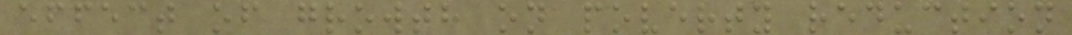effect of growth on poverty reduction
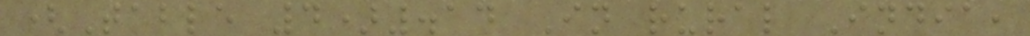(Table 4).14 In rural India,
